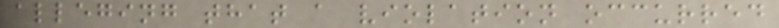alleging that a violation occurred
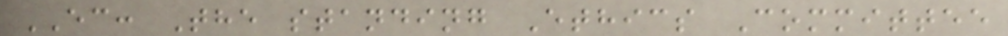EC: The standing Ethics Committee
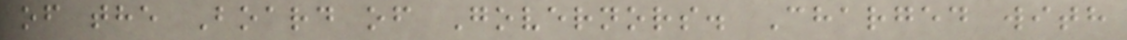of the Board of Governors. Charged with
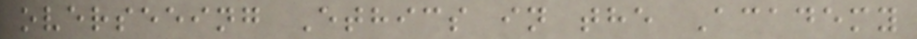overseeing Ethics in the Academy
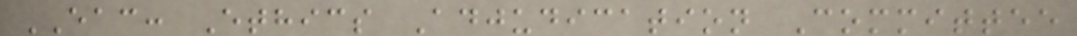EAC: Ethics Adjudication Committee
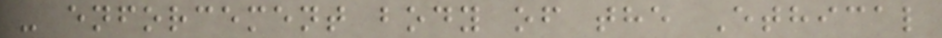- enforcement body of the Ethical
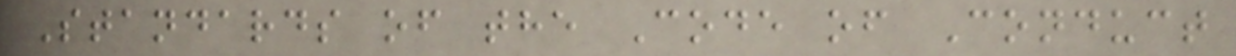Standards of the Code of Conduct
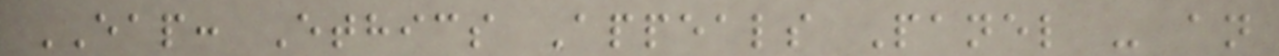EAP: Ethics Appeals Panel - an
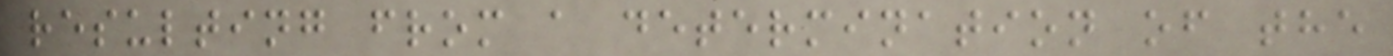resulting from a determination of the
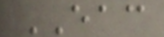EAC
